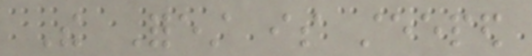The Forest is steeped
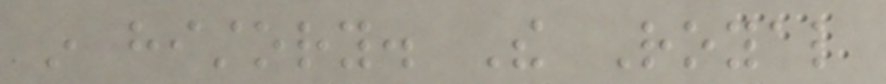in history. The Royal
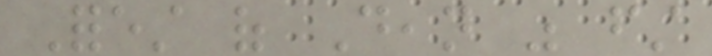Forest of Dean was first
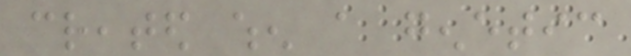created when a genetic
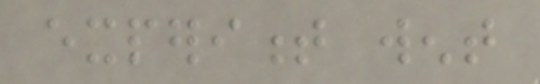experiment went
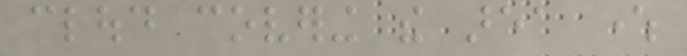cloud covering the area where
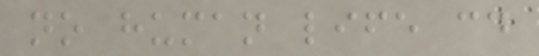no human life could
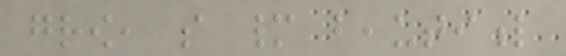grow, so many beautiful
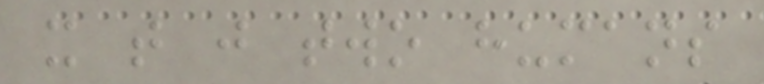it that just two humans
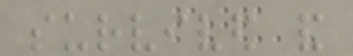survived and
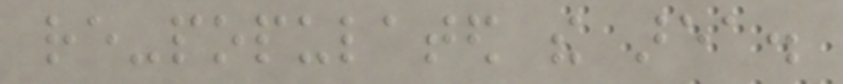re-populated the area.
